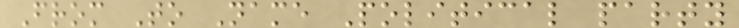From To Name Political party
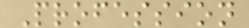Profession
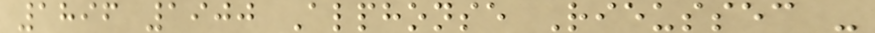1896 1900 Alphonse Rieussec -
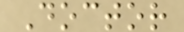Doctor
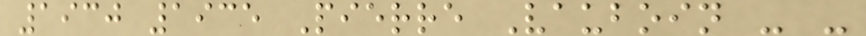1930 1935 Pierre Vauboin - -
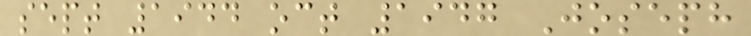sept 1944 oct 1947 Joseph
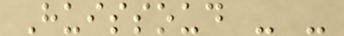Huissoud - -
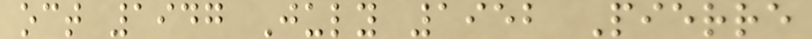oct 1947 July 1952 Pierre
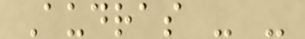Audras - -
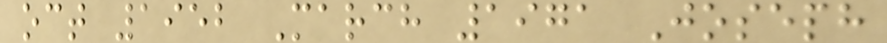oct 1952 March 1971 Joseph
